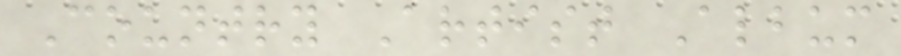Country Artist Album
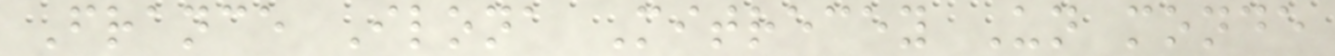France Ilona Mitrecey Un monde
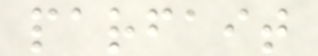parfait
